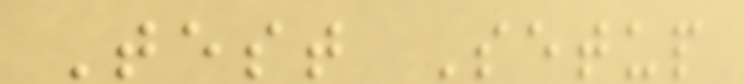Test Setup
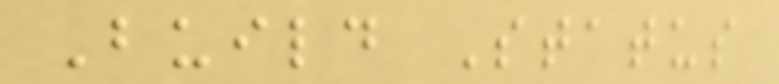Build Status
